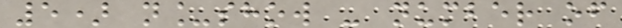5) n_show - number of
